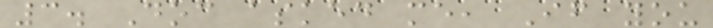3. Doc asked me, If you
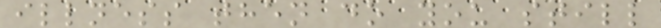illness then do you still
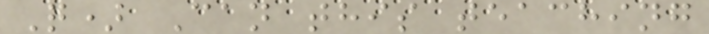Q) Can this teaching
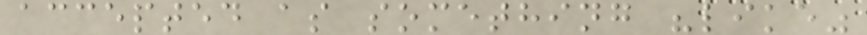accepted as something "like"
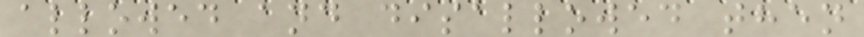allowed and disallowed then
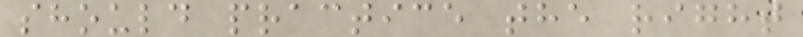should practice the right
